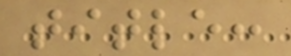title:
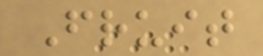Fruit
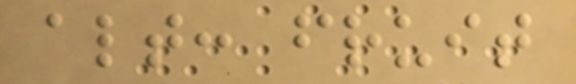alt: fruit
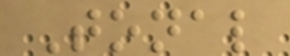Tonal
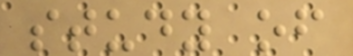study of
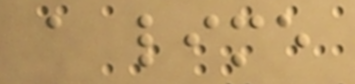a lime
